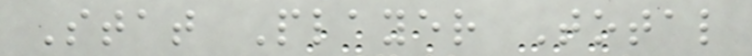Stat Player Total
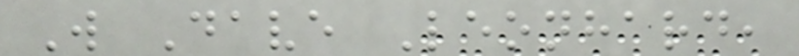W Dave Leonhard,
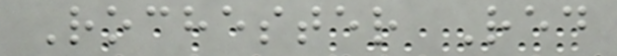Rochester Red
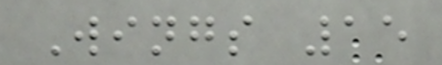Wings 15
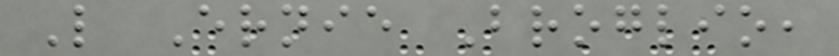L Ernie Broglio,
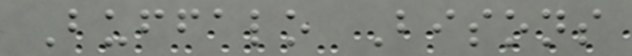Buffalo Bisons
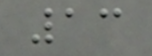13
